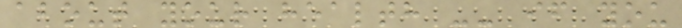about your health -- if you
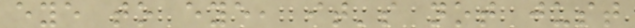eye to eye, it's not just
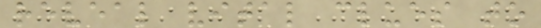reveal vital clues to
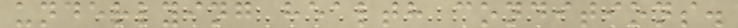underlying health conditions.
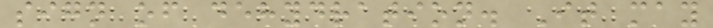sign of dehydration. It may
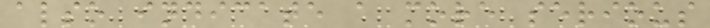also indicate a more serious
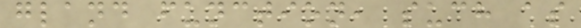gland function, such as
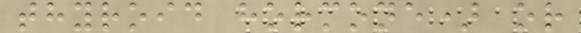thyroid hormone) or
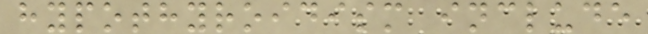hypothyroidism include
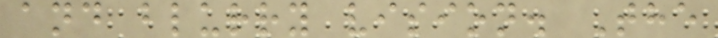and blurry vision. The
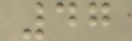47
